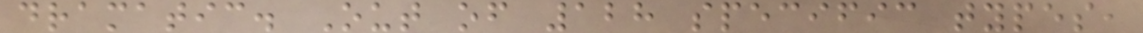dramatic. Out of 128 specific types,
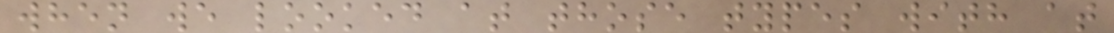when we looked at those types with at
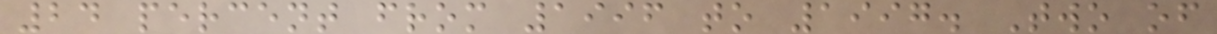24 percent from 1996 to 1997. Two of
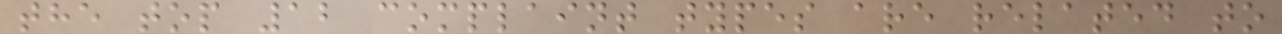the top 12 complaint types are related to
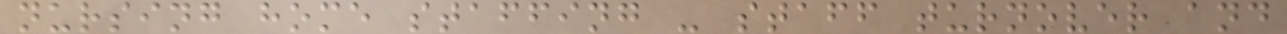nursing home staffing - staff turnover and
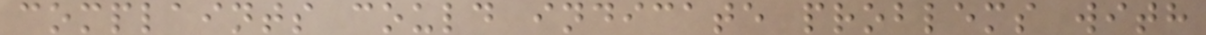complaints could indicate problems with
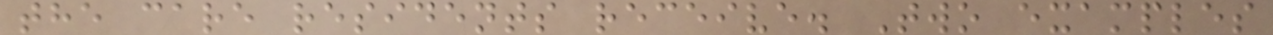the care residents receive. Two examples
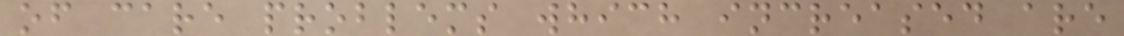of care problems which increased are
